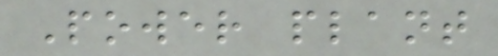Power plant
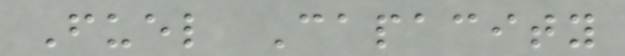Fuel Capacity
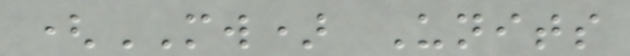(MW) Units
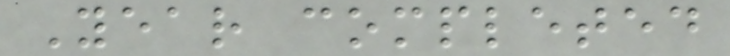Year completed
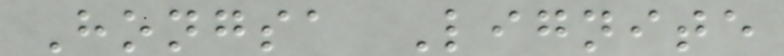Hongsa Lignite
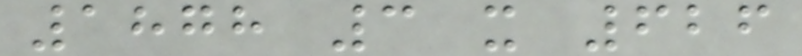1878 3 x 626
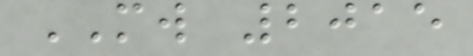MW 2015
